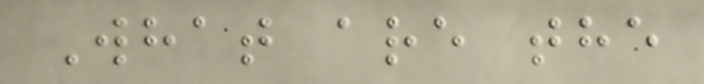What are the
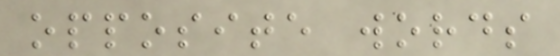opposite words
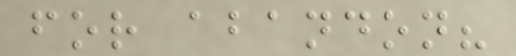for abandon?
